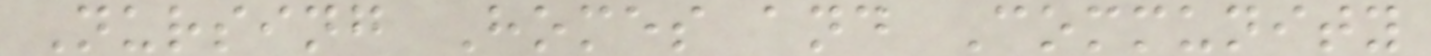Nursing Homes and Community
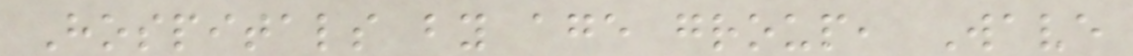Hospitals by age group, Wave
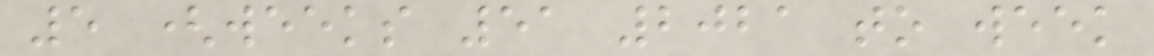5 (weeks 51 2021 to week
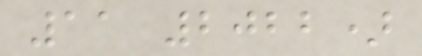11 2022)
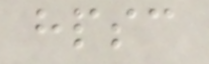hpsc
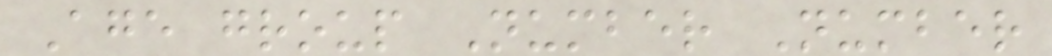Age group Number Number
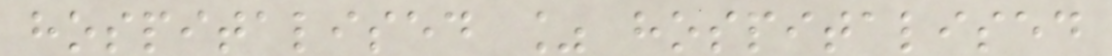hospitalised % hospitalised
